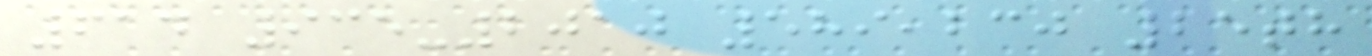614 935-2010 589,230 25th
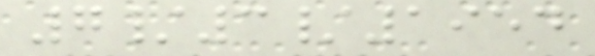7/3/1954
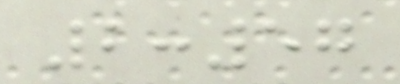2:57
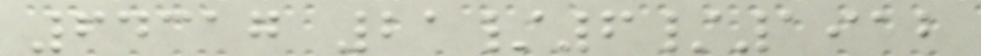64317 21/6/1912
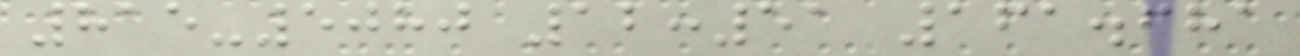815-5080 12:51 161.681
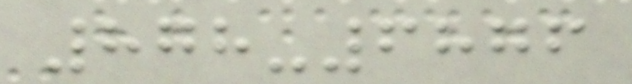878-6876
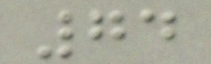74
